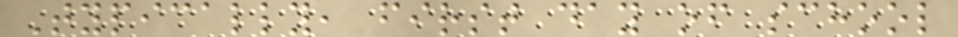Typically, first day of school
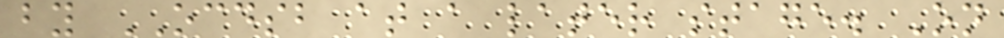by OCDSB at a later stage. On
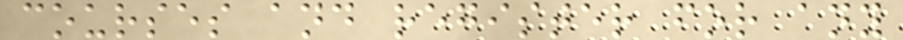courses and register for any
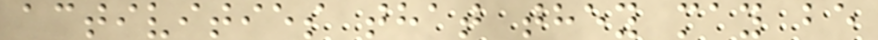activities that they may be
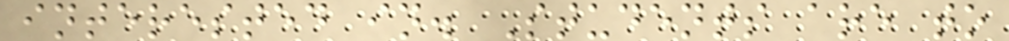interested in. Students are to
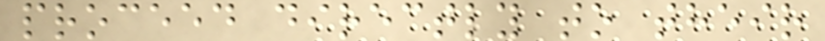proceed directly to their
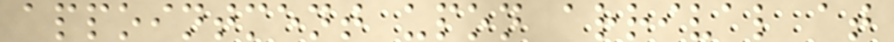appointment upon arrival at
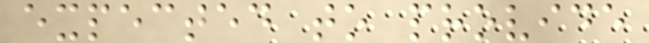expected to provide
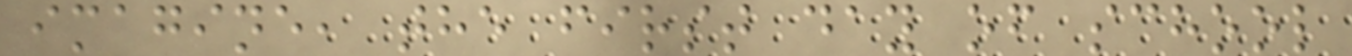imagine, the first day of school
